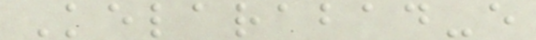Kelarabad-e
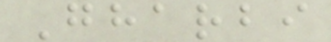Gharbi
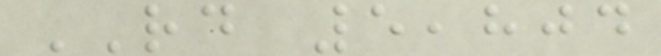RD 5,804
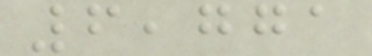6,771
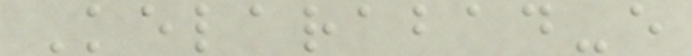Kelarabad-e
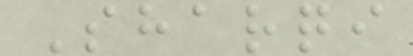Sharqi
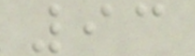93
